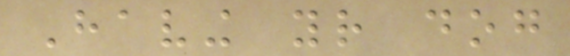Having your dog
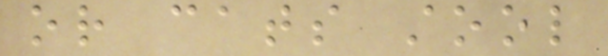or cats stool
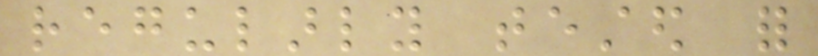regularly tested for
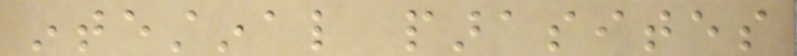intestinal parasites
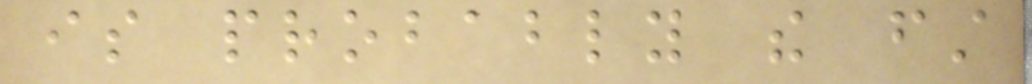is probably the first
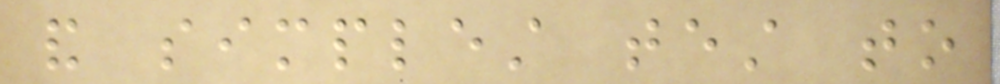and simplest test to
